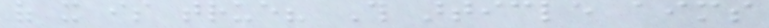of it is true? This article aims
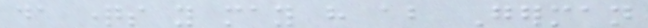da questions you may have about German
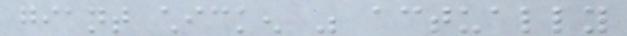giant chicken was actually
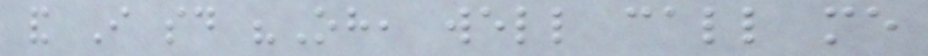and I said "Oh, well call me
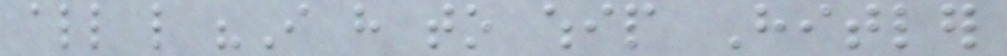all like "I have to whip Hitler
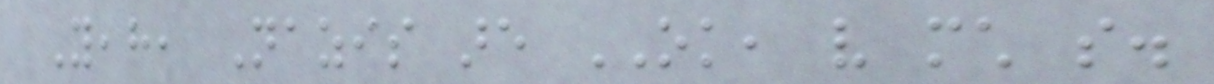Yeah, Nazis are OK, very much so.
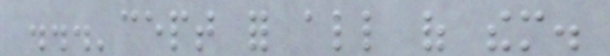...'cept for all of them.
